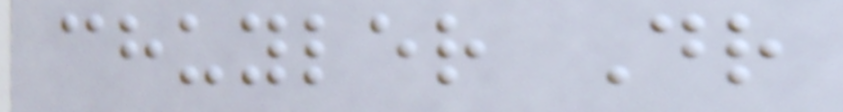chuyler Dr
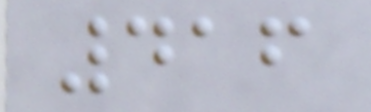416
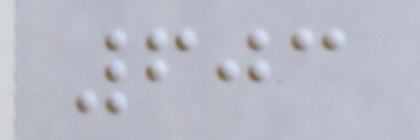603
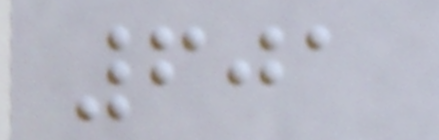601
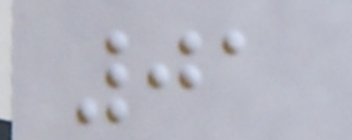01
